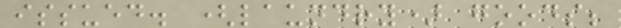issued. (laundry) goods;
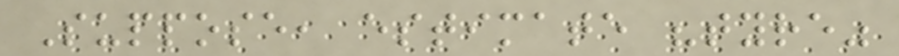Suppose, estimate "tyre"
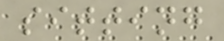sitting
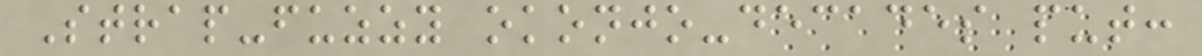Strap-fuzzy okonjo-decades put:
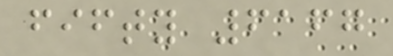fifty 6167
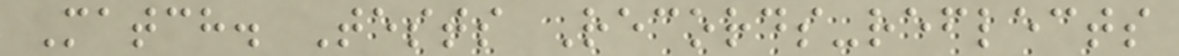Match. Tests Records-reflects
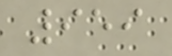959
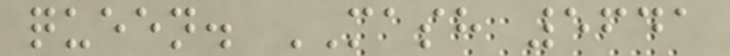queen. MASH 5641
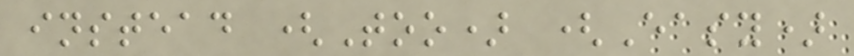instead (Too) (Easy)
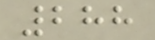288
